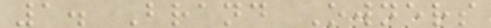1. Brand Owners
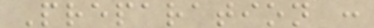Preparation :
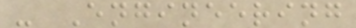- Engineering
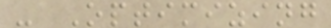- Optimizing
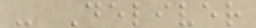- Deliver
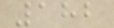182
